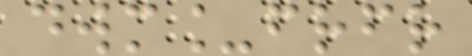dwm_frfr
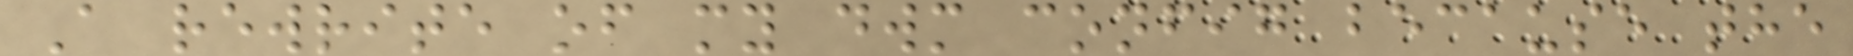A rewrite of my dwm config because the
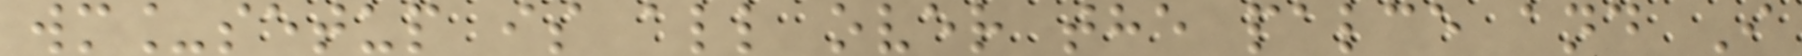wm_setup is all over the palce and I
